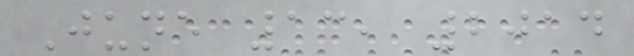June 13, 2014
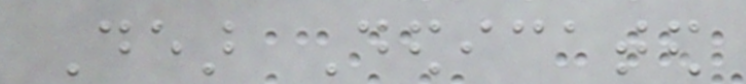Dear Dedicated
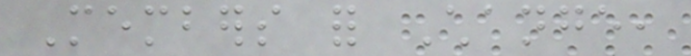Members for Change,
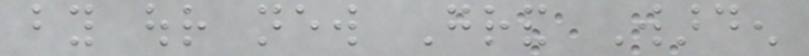by our new Grand Warden
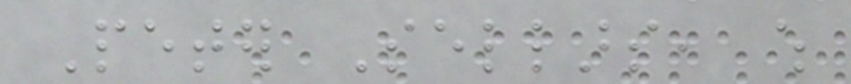Peter Sellars, which
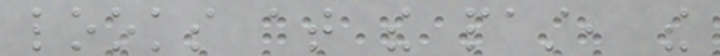looks at the past, the
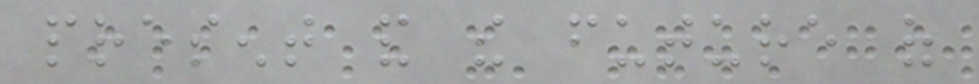present and the future of
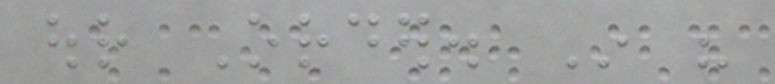our Order. In his
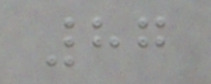87
